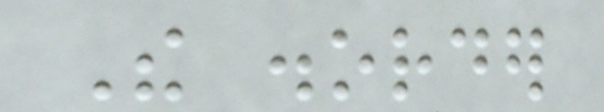The disorder
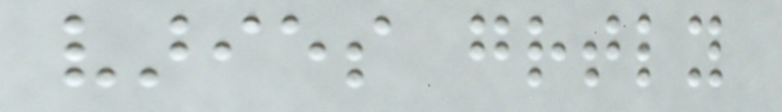varies greatly
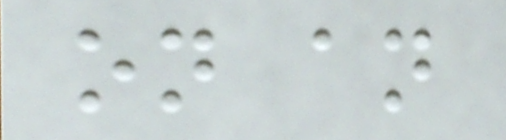on an
